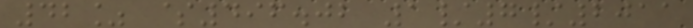42% $496.02 1/7/2011
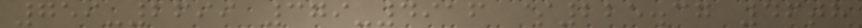759-2699 379-4916 $225.37 46th
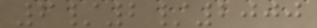6/2/2000
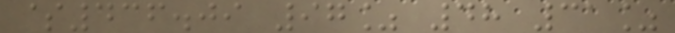$436.09 97% 48 31%
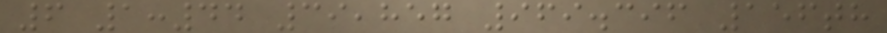6 1:44 39,857 969.396 156th
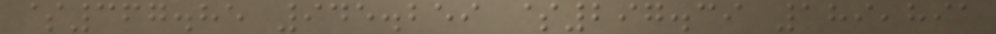$367.85 945.259 $297.39 189,891
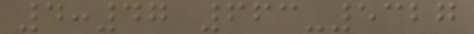4:47 663-5327
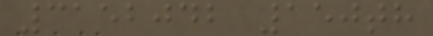3152042 150th
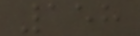158
